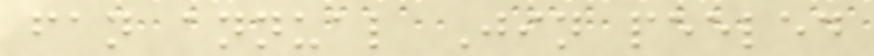fan annual Jin peeled
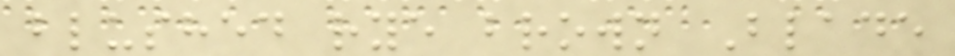blushed rye brown Blade
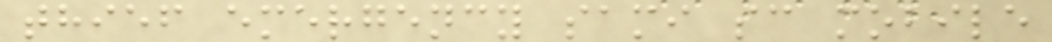thief emergency sami sc mobile
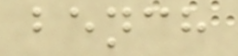bench
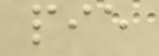pie
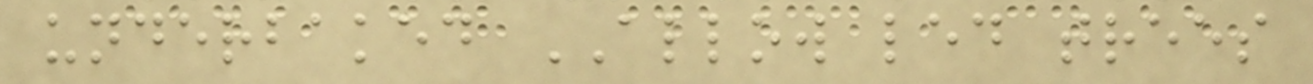underbaked ALLOW led trees
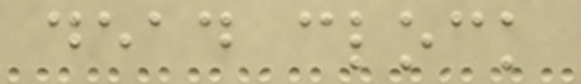dead clock
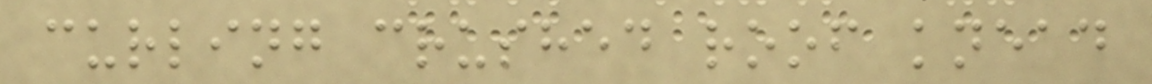curling crushed roof knead
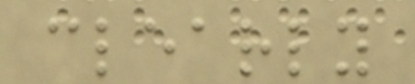clearly
